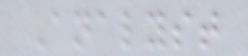Analyst
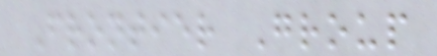Frontier Group
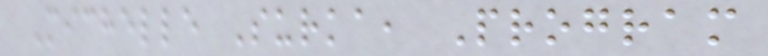Michelle Surka, Program
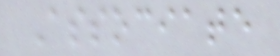Associate
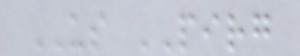US PIRG
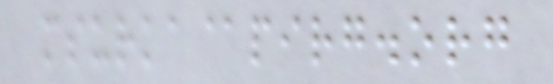msurka@pirg.org
